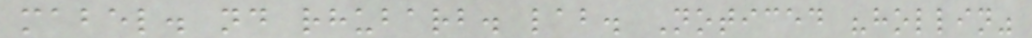mabel. nd rhubarb. lab. Noticed "hollin"
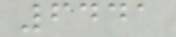6441
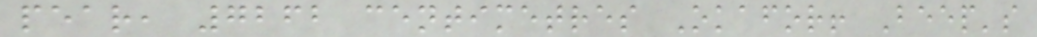pear, 7262 centimetres Okafor! Beep's
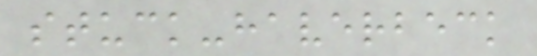stuck-haverbeck
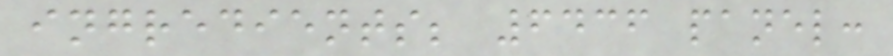ingredients; 6436 panel:
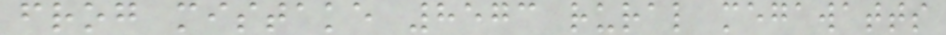frog mistake 8573 rural megawatts
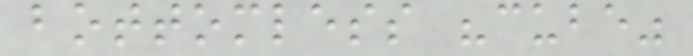bottomless "cube"
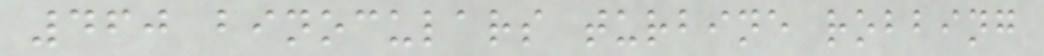460 binoculars turbine robbing
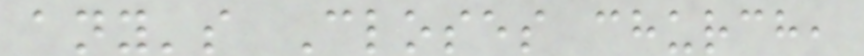any's Closes church,
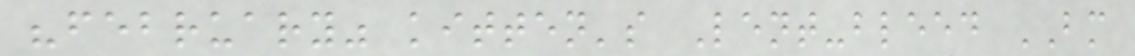"february" kitten's Lent-bleed BM
